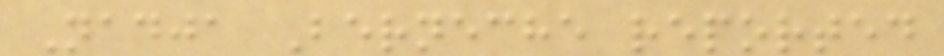Nadja Berneche reported
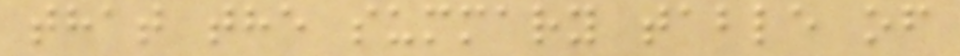that the summary table of
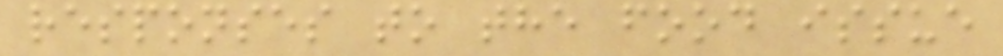responses to the food issue
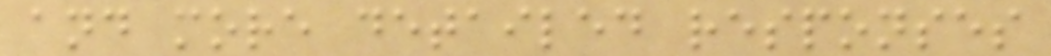and more detailed responses
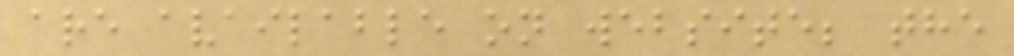are available on website; the
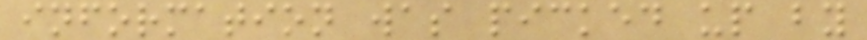information was picked up by
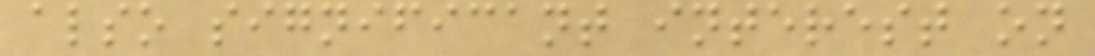also significant interest on
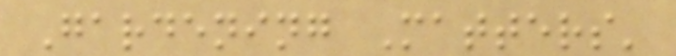Gardening Matters'
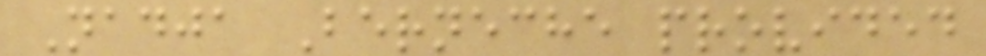Nadja Berneche provided
